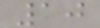10
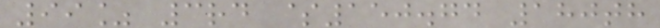99% 3rd $150.74 180th
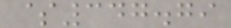$347.79
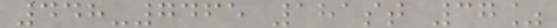448-7465 181st 37%
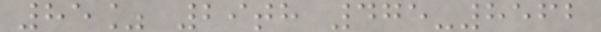85% 29th 475-8562
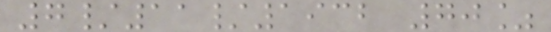7/11/1932 70%
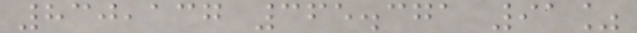830,137 365.371 91%
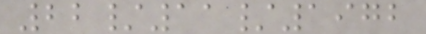22/11/1972
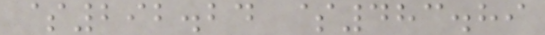$292.24 $483.89
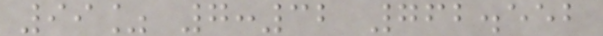99% 7:32 762.552
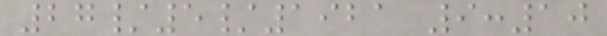27/5/1921 9:10
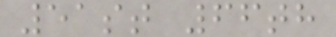51st 66th
